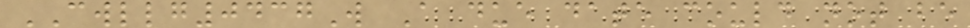CWLLG0437W A due date could not be
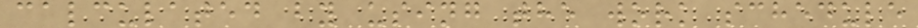calculated by using the work schedule
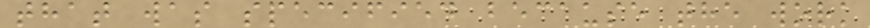that was specified because the work
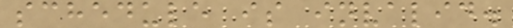schedule is invalid.
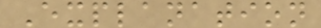Explanation
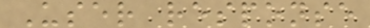User response
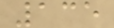135
